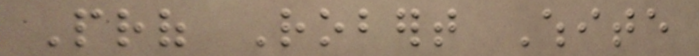Prof Robert White
